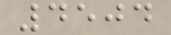4504
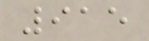915
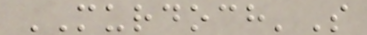MURDOCH'S
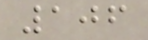106
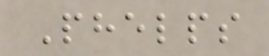Phelps
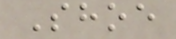Shoe
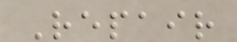Repair
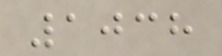1038
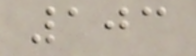103
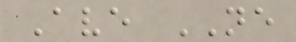Ave NE
